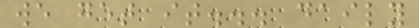we get it... daily
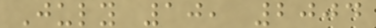July 10, 2004
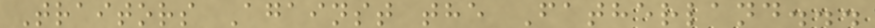Traitors Against the Fatherland...
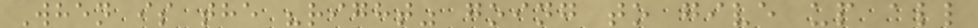When is the "right" going to give up all
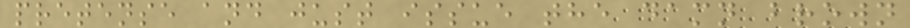pretense and just issue the damn brown
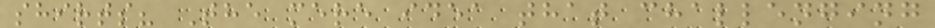shirts? The mere idea that challenging
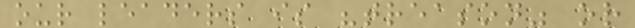our leaders is "treason" or
